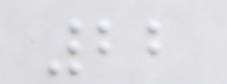22
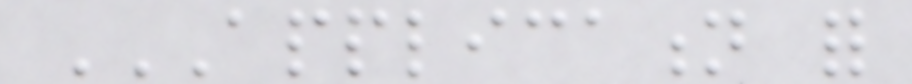APPLICATION FOR
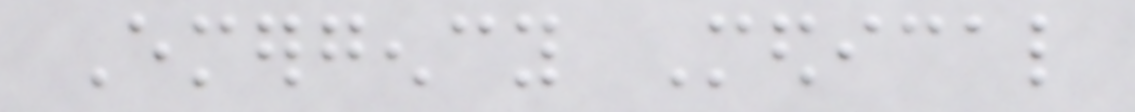Emergency Medical
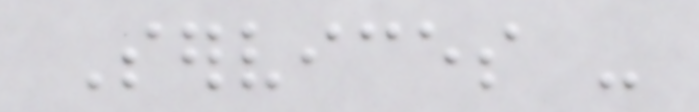Services -
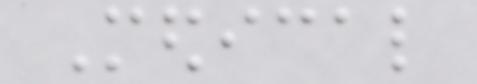Medical
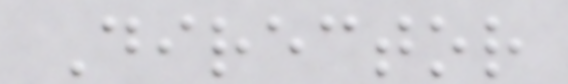Director
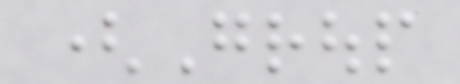(Group
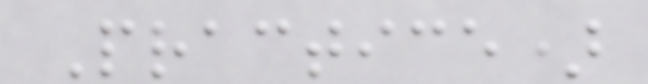Practice)
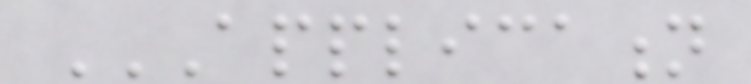APPLICATION
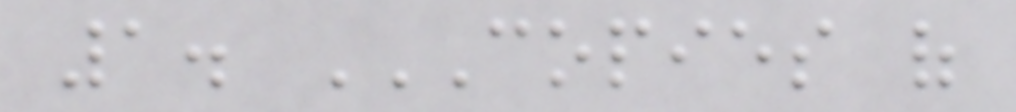1. COPIES OF
